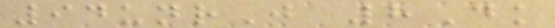94unrJ 8Dk
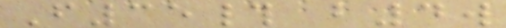F35# b4w
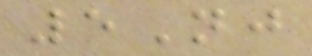5Nj
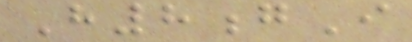H8gI
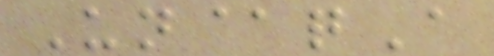Un@qA
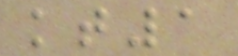kt1
